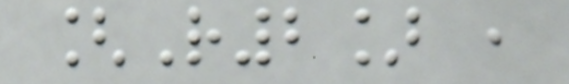[R2] ,
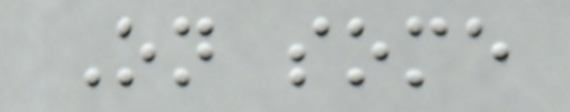On some
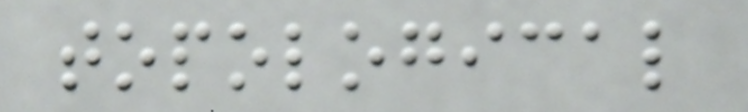topological
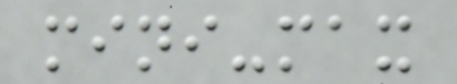mini-max
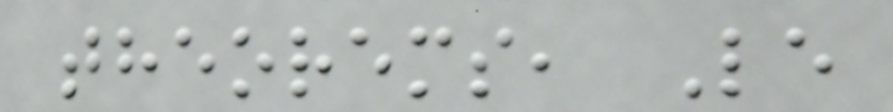theorems, Le
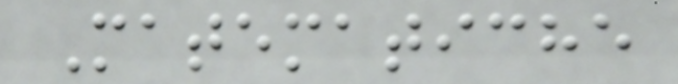Matematiche
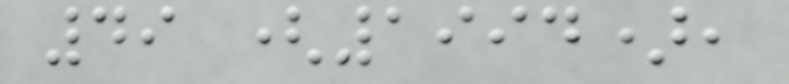49 (1994),
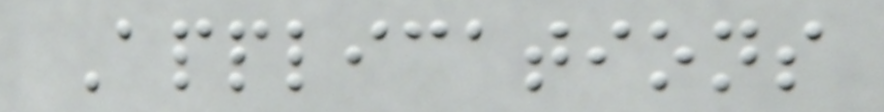Applications
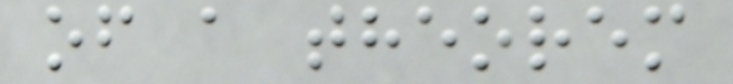of a theorem
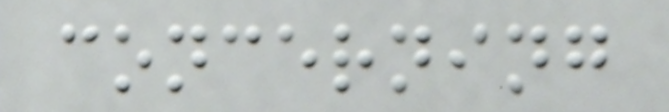concerning
